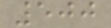500
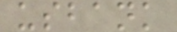usbank
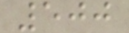500
